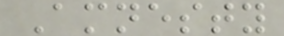Amnesty
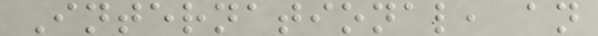International, an
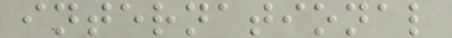international
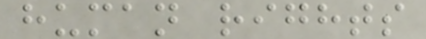human rights
